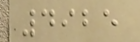4925
